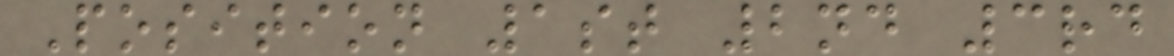Position 1st 2nd 3rd
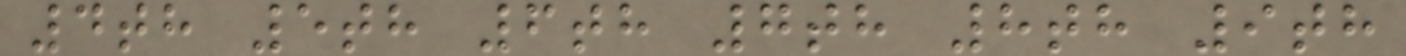4th 5th 6th 7th 8th 9th
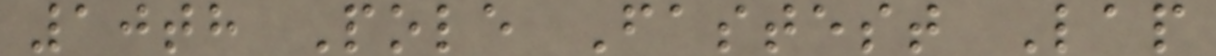10th Pole Fastest Lap
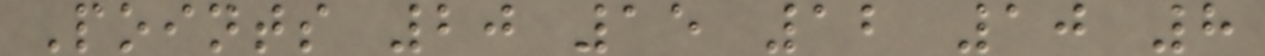Points 20 15 12 10 8
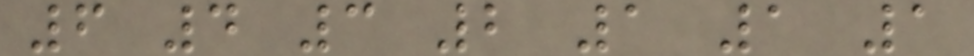6 4 3 2 1 1 1
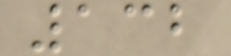132
